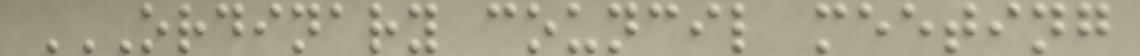ORDINARY COUNCIL MEETING
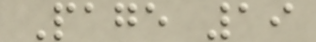Page 19
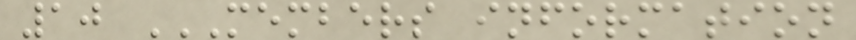10 MEMBERS INFORMATION
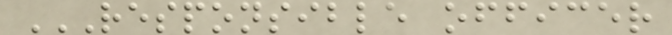RESPONSIBLE OFFICER
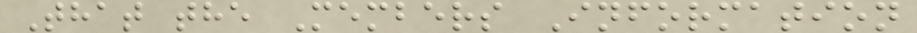That the Members Information
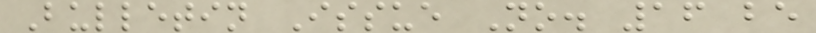Bulletin Issue No. 16 be
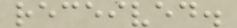received.
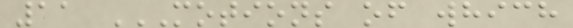11 MOTIONS OF WHICH
